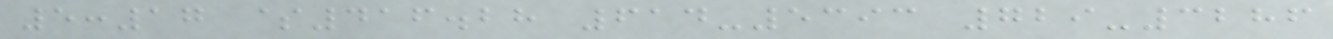5:17 $416.28 614-5393 729-3286
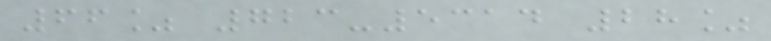66% 723-5314 28%
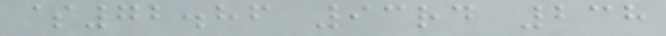$72.86 93rd 238
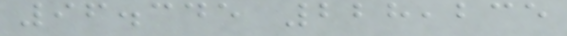96.345 228,235
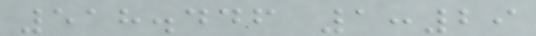518.446 1:29
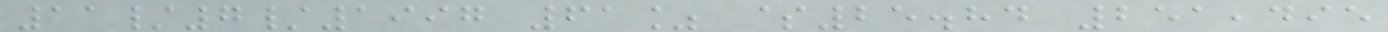11/7/1997 61% $25.84 251,495
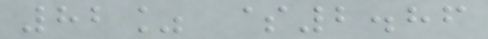82% $2.86
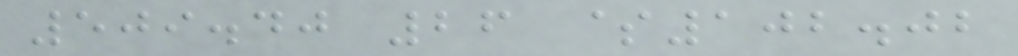509.40 26 $102.02
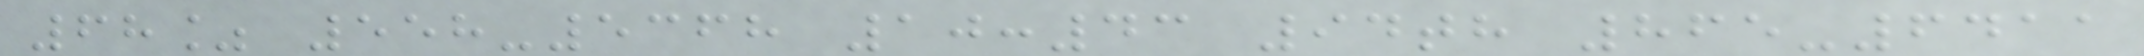68% 558-5368 10:43 94th 865-6411
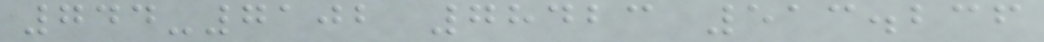744-7102 78423 513.236
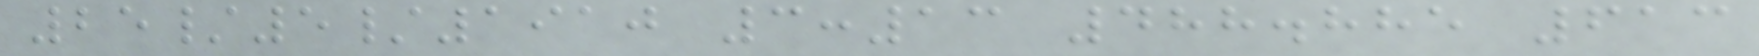25/5/1910 3:13 488.885 613
